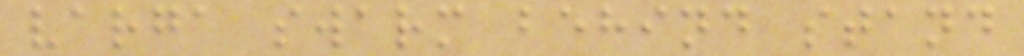varga swarm behind stand
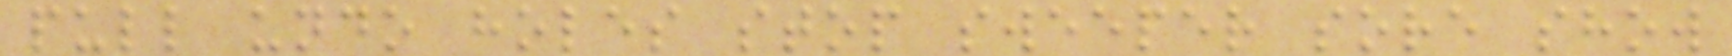pull undo holes stop sweeper sore show
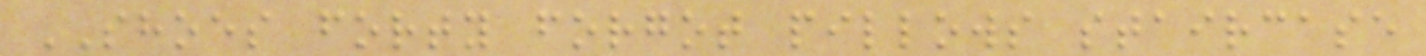SHOES forty forgot pillows staircase
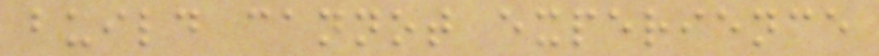build cannot experience
